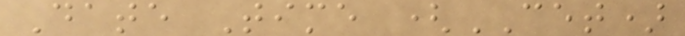Date Time (CET)
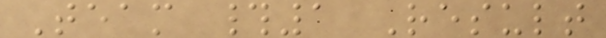Team #1 Result
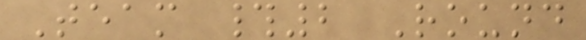Team #2 Round
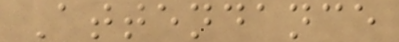Attendance
